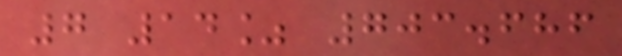7 14% 703.686
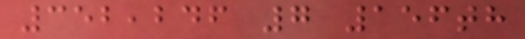352,246 7 156th
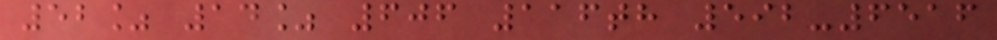52% 14% 606 116th 592-6516
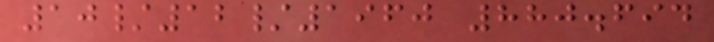10/12/1960 880.694
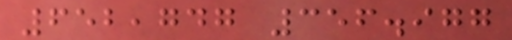652,747 356.977
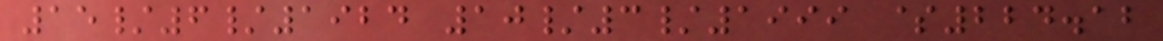15/6/1924 10/3/1999 $224.12
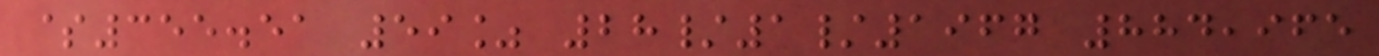$355.51 59% 28/1/1967 884,965
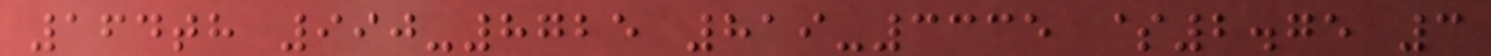164th 990-8725 819-3335 $2.75 3
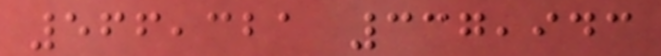566,321 337,943
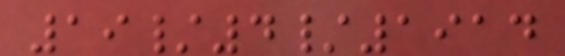19/4/1914
